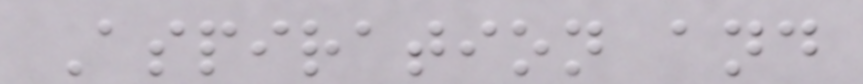Aspiration and
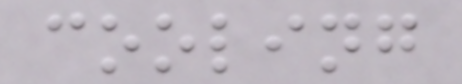cooling
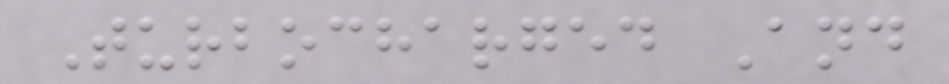Turbocharged And
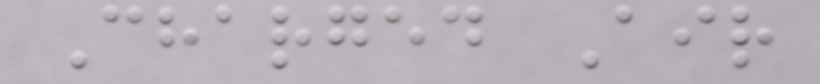Charged Air
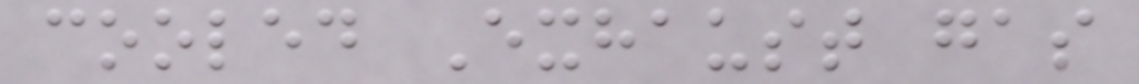cooled Exhaust gas
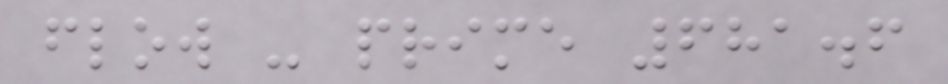flow - prime 681.6
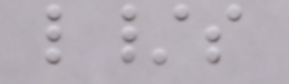l/s
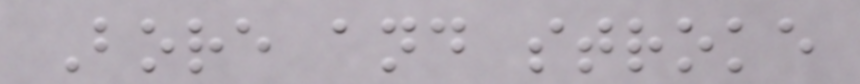Bore and stroke
